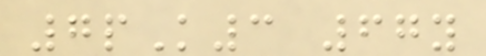7pK3 67y
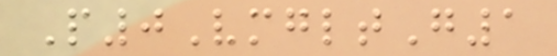P0VmgltG1
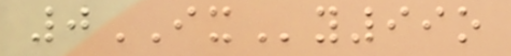0IXy99o
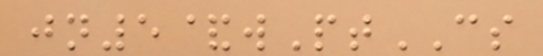jn5&wPtCS
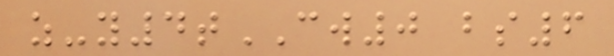z-y4tCW0 bs6
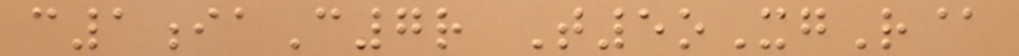c1iaC7r T5oXgR@
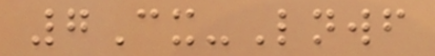7Cx-Lnwf
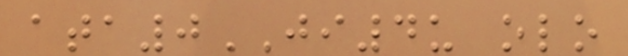ata0JI4u olo
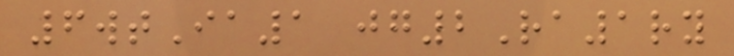6wtIa1 jg2Ra1ry
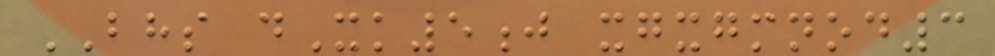BHS dXk5j xgxgmnod3
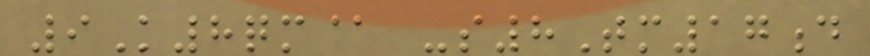9K8qm@ -s8Tm17d
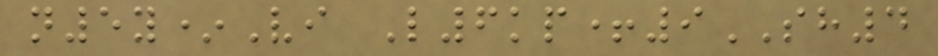n5y*Vi L6kp+9SH4
